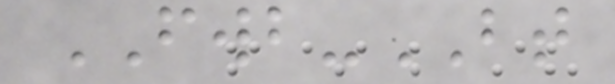FWB-BT
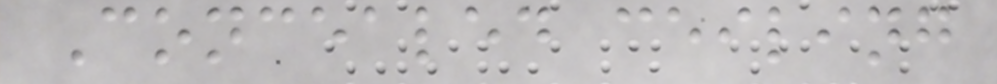Concealed ceiling
